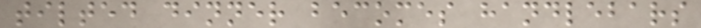tilted dinner becomes handlebars
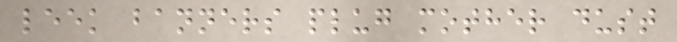leek banners plug mother dust
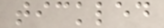tickled
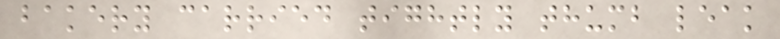bakery carried tightly thumb leak
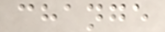change
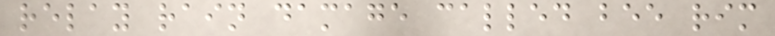relay rain damage called bee rim
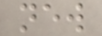new
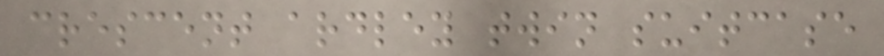crescent ardley twin suitcase
